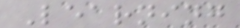Learning
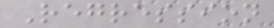Regression
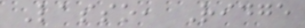Lasso, Ridge
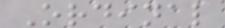Ordinal
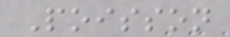Poisson
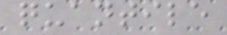quantile
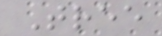Tree
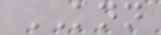KNN
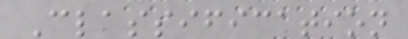Classification
